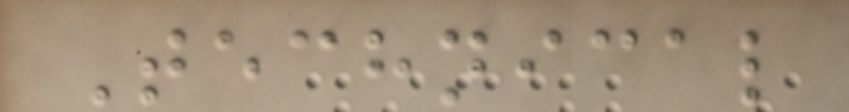Technical
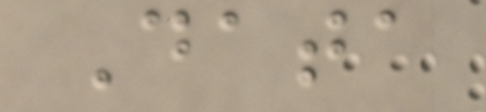Data
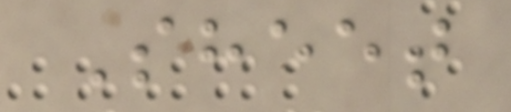Sheet
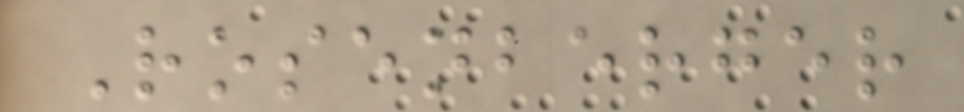Rosenberger
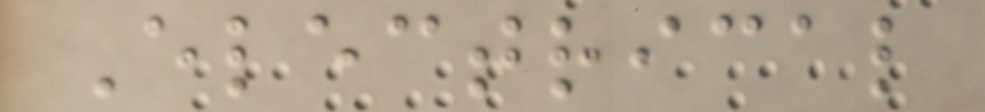Electrical
